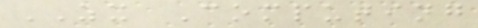ZX Computing
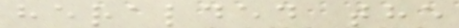heralded the
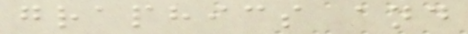graphics and
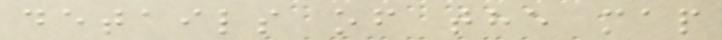details of the map
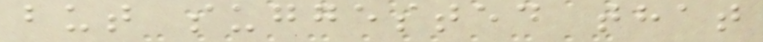but suggested that
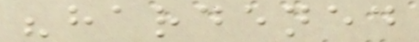"hardened
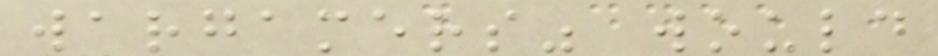wargamers" would
